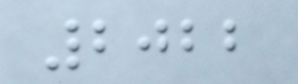2022
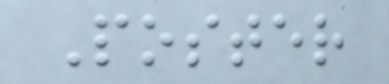Poster
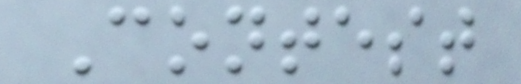Contest
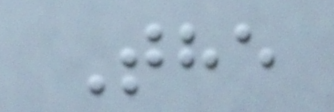The
